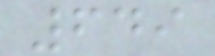649
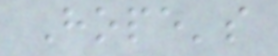Hope's
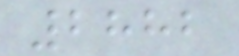2882
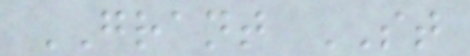GRANT ST
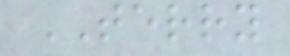TERRY
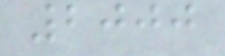2000
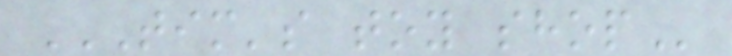TIM'S TOY SHOP
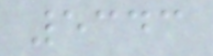5343
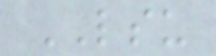LSU
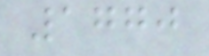1770
